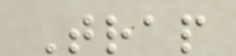Trap
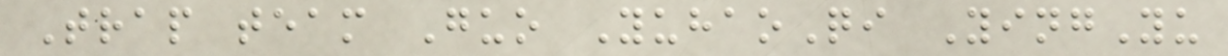Trap team Guo YuhaoQi YingYu
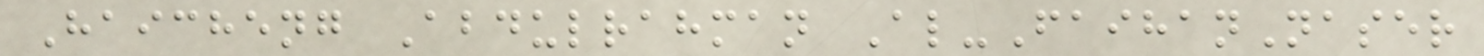Haicheng Abdulrahman Al-FaihanNaser
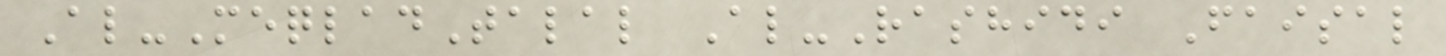Al-MeqladTalal Al-Rashidi Faisal
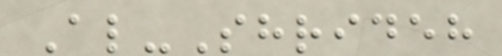Al-Shrideh
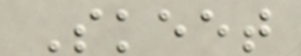Skeet
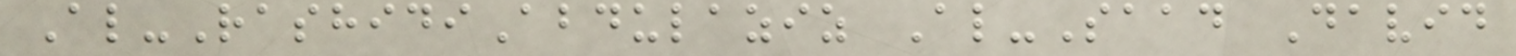Al-RashidiAbdulaziz Al-Saad David
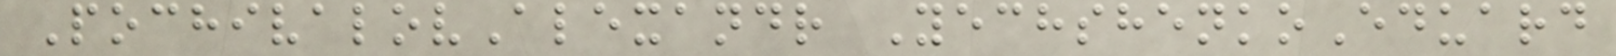PochivalovAlexandr YechshenkoEduard
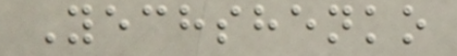Yechshenko
